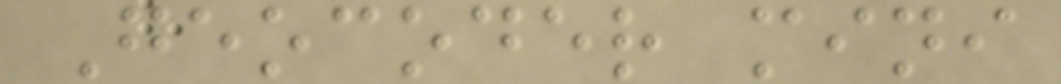Geocoder mini
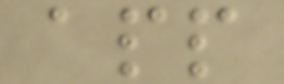app
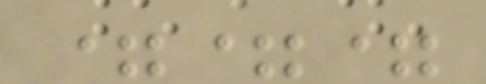===
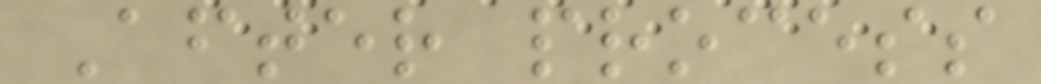After process
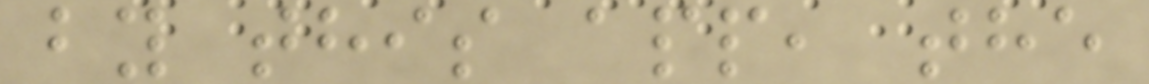by this app, the
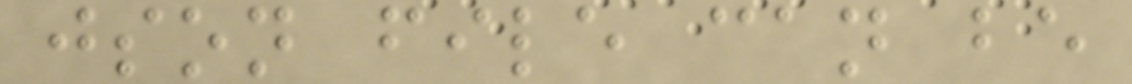json file can be
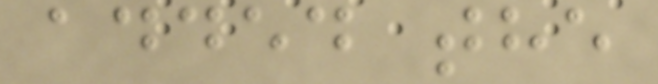added the
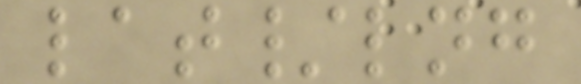lat/lng
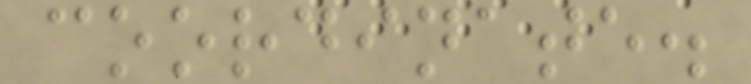coordinate.
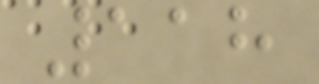118
